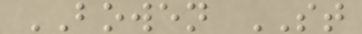BOWEN ST
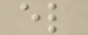el
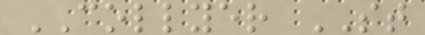COLLYER ST
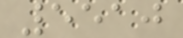5510
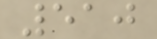510
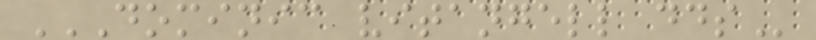DOMINIC VITANGELL DDS
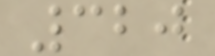320
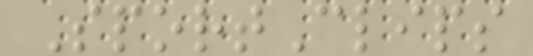SportClips
